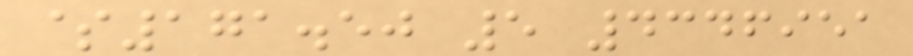$171.50 5 4346951
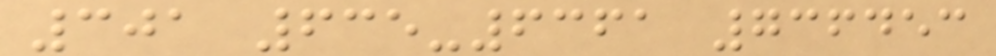301 635-6361 736453
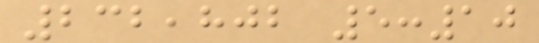232,802 5:10
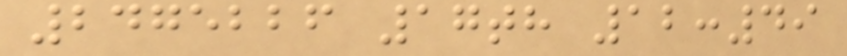2475226 17th 12:49
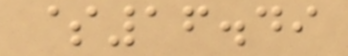$16.49
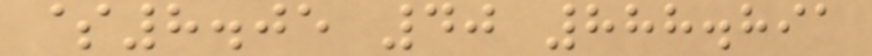$8.05 40 888.891
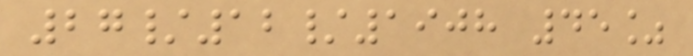27/12/1908 45%
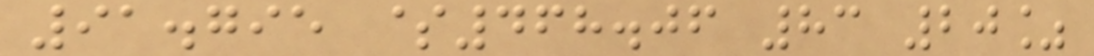91.795 $468.06 83 20%
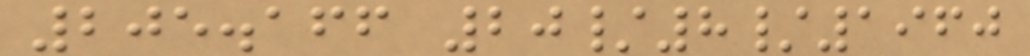205.166 20/8/1960
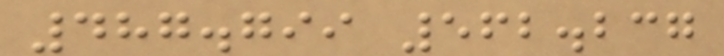487.799 562.237
